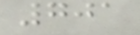701
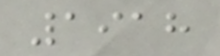1918
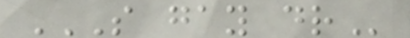S GAY DR
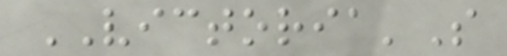VICTORIA'S
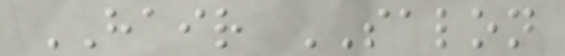HAIR SALON
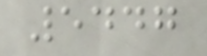5447
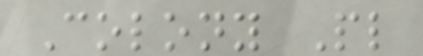Colony Pl
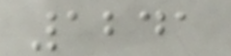1241
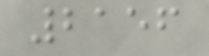2156
